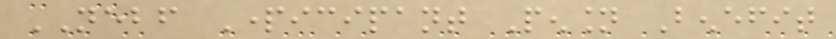NEBF Participant Pension Benefit
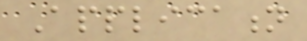Application
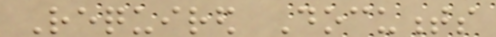Required Documents
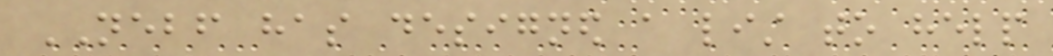NEBF has designed a list to help
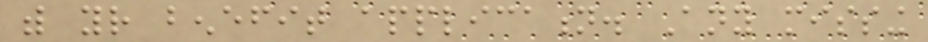with your benefit application. Any missing
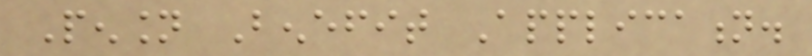Pension Benefit Application.
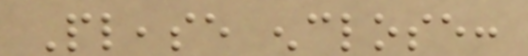Please enclose:
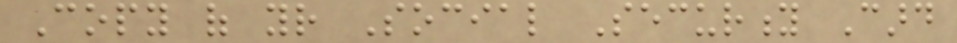Copy of your Social Security Card
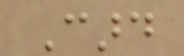Card
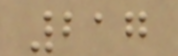217
